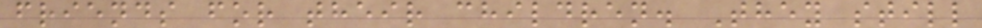friends for their children. They still
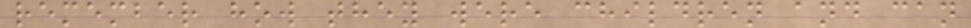remember how they were children and can
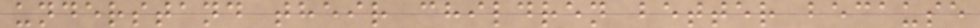understand their children better because
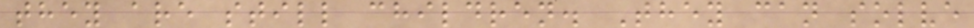they are still children. They can solve
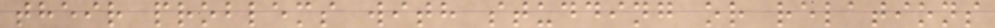their problems with studding or relations
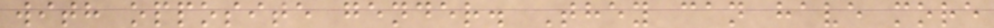with opposite gender. They can have more
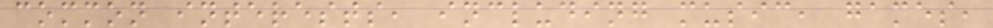common interests, including music, games,
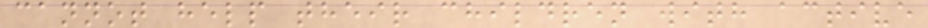cannot help their children with active
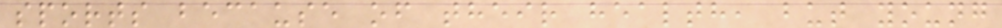sports because of their health, but young
